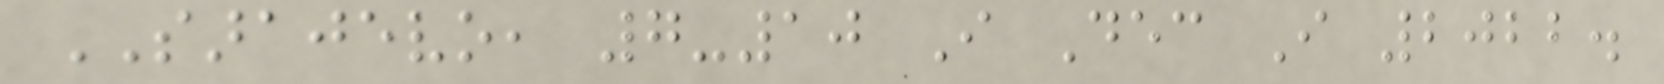SARAJEVO, 7-10 I Dec I 2022.
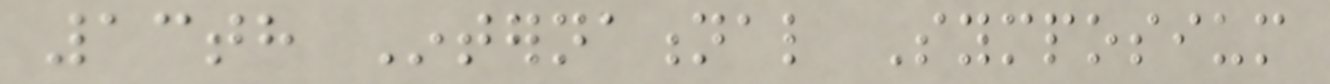13th International Symposium
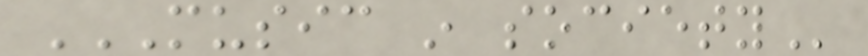MUSIC IN SOCIETY
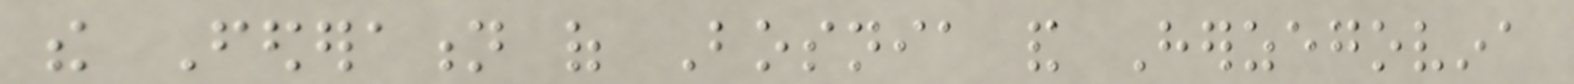the Federation of Bosnia and Herzegovina
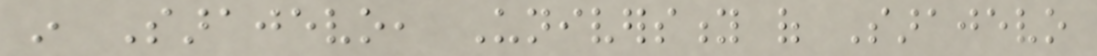in Sarajevo, University of Sarajevo
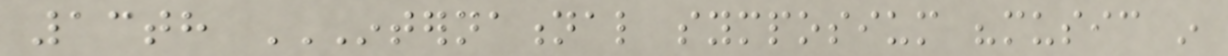13th INTERNATIONAL SYMPOSIUM "MUSIC IN
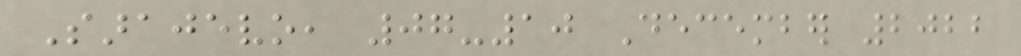Sarajevo, 07-10 December 2022
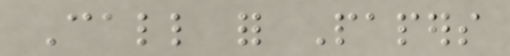Call for Papers
